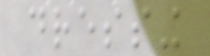dressing
